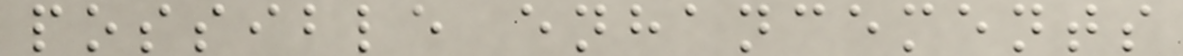possible enhancements
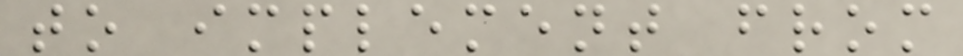to implement from
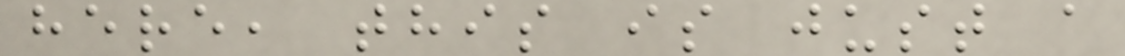here, this is just a
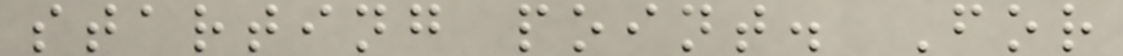starting point. For
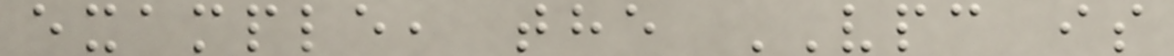example, the VPC is
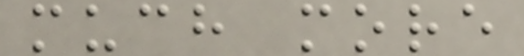much more
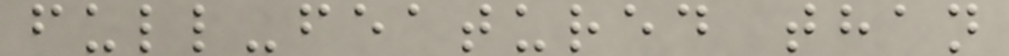full-featured than
